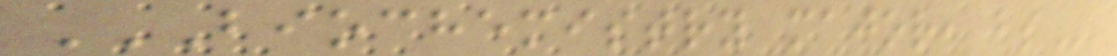BIOCHEMISTRY MAJOR, BS
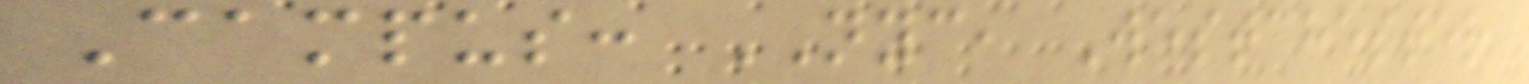Campus: NYC, Westchester
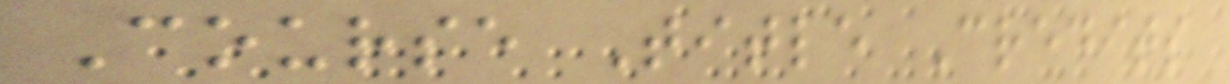Course Title Credits
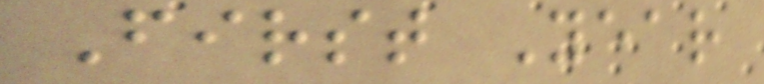First Year
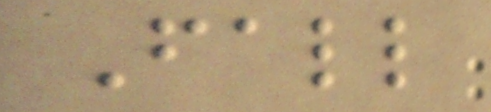Fall
